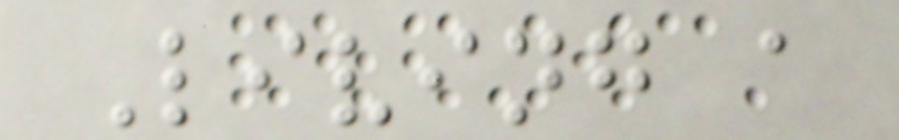Living a
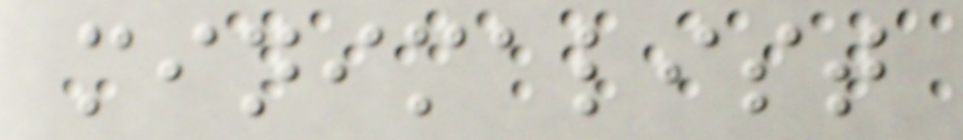minimalist
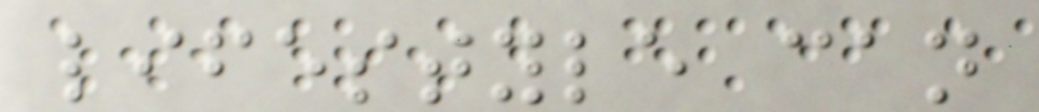lifestyle can
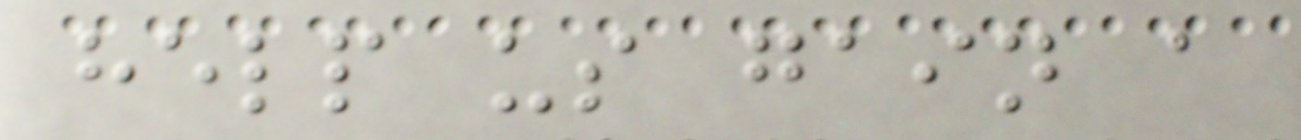help us gain a
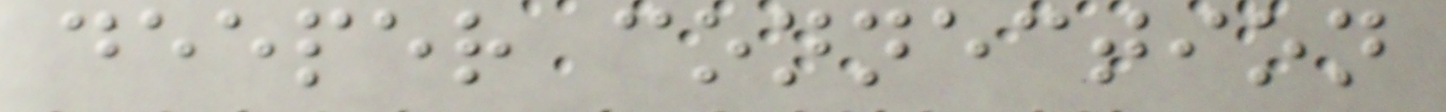deeper connection
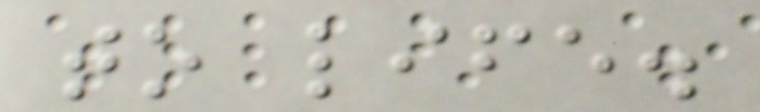to life.
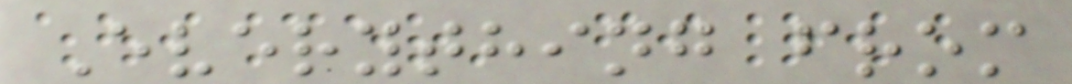Everything from
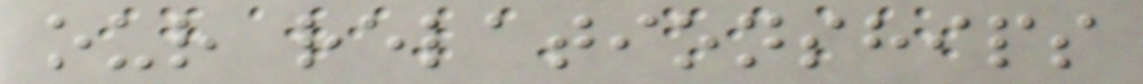our relationships
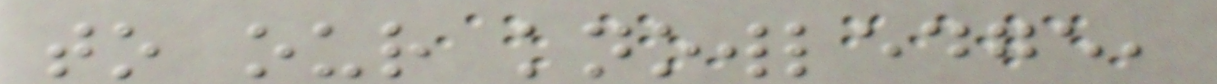to our knowledge,
